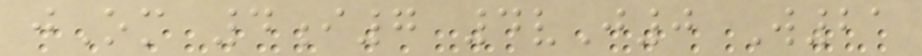jOm 4i7 4vJ0 W21
